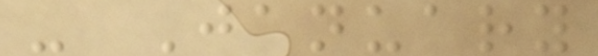- January
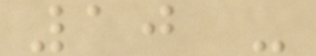10 -
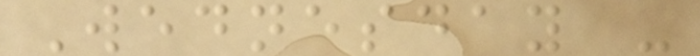Wednesday -
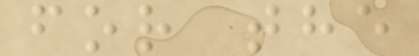for the
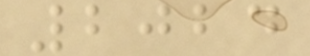2024
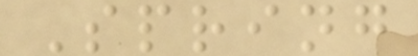Spring
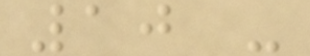10 -
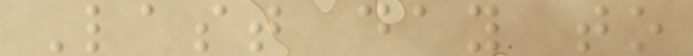Last day to
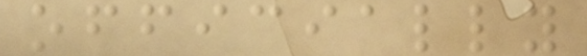officially
